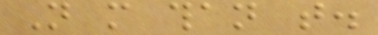Not more than that.
